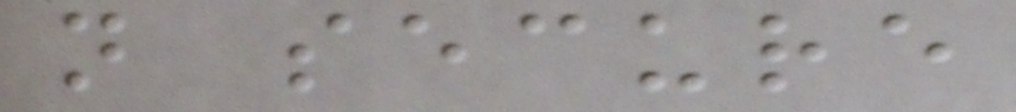not secure
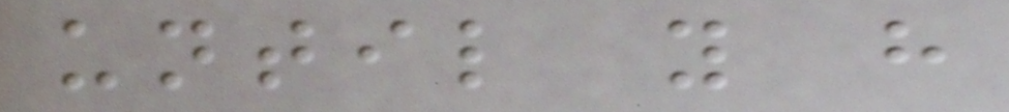until you have
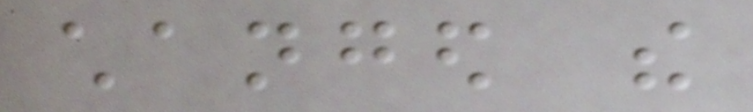changed the
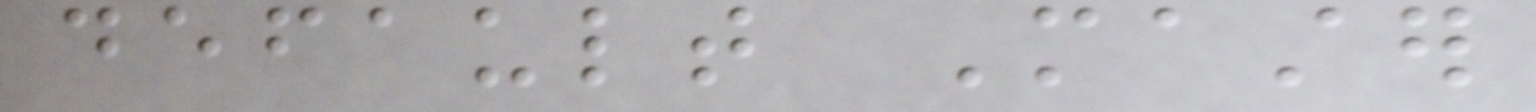default Master
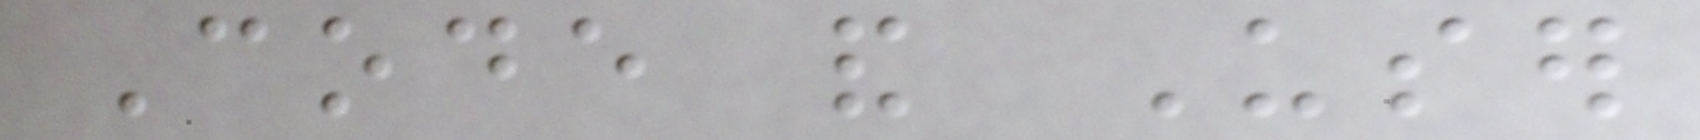Code and User
